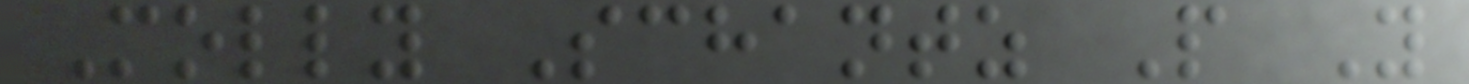Molly Schantz P Y
